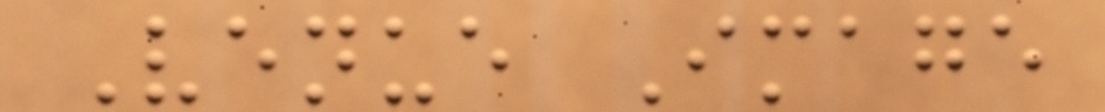Venue Image
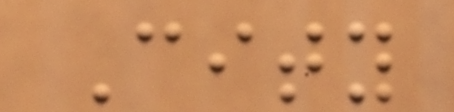City
